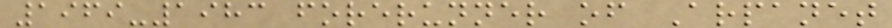1969-1983 forerunner of Arpanet
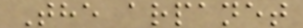The arpanet
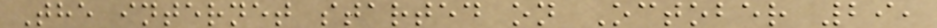The internet started on October 29,
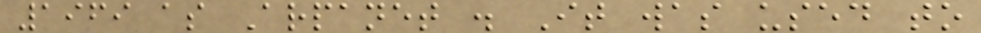1969 as Arpanet . It was used to
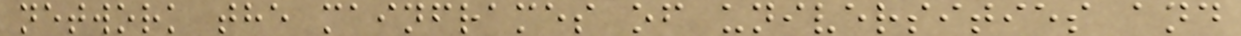network the mainframes of universities and
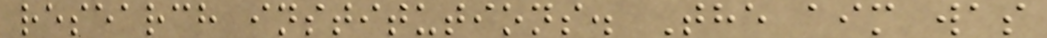research institutions. The aim was
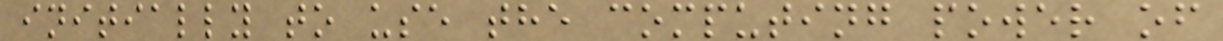initially to use the computing power of
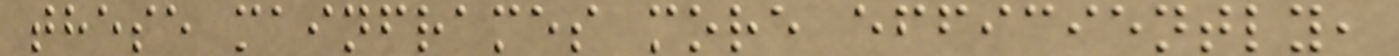these mainframes more efficiently,
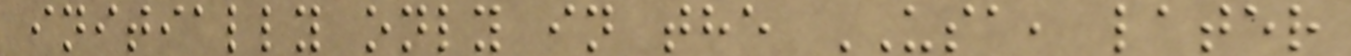initially only in the USA, later
